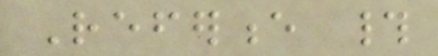Reference #
